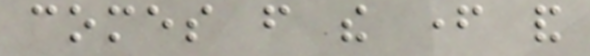comes from the father and
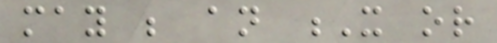may be an X or
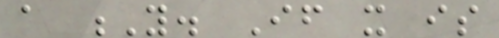a Y. If it is
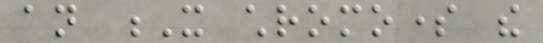an X chromosome the
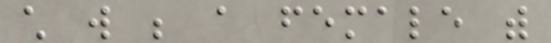child will be a female with
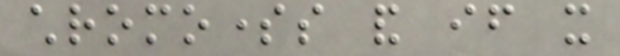chromosomes and if it
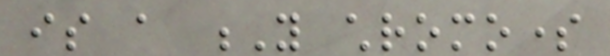is a Y chromosome
